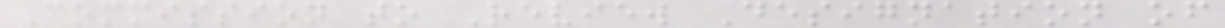Commission to Review Designation of
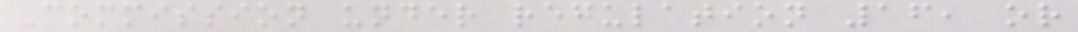Commission under regulation 16, or
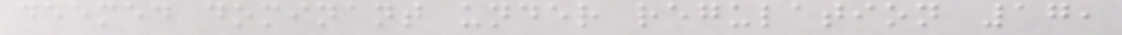deemed dominant under regulation 17,
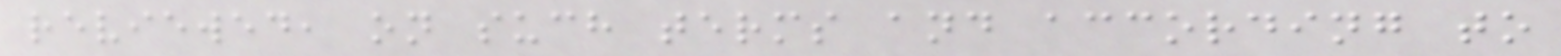reviewed, on such terms and according to
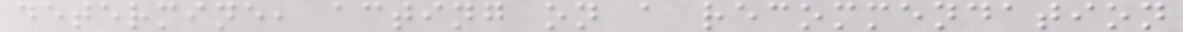determine, acting on a recommendation
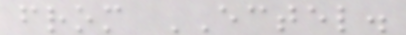from ECTEL.
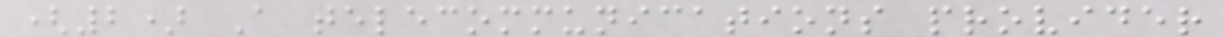(2) A telecommunications provider
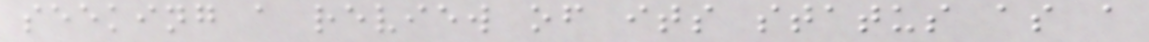seeking a review of its status as a
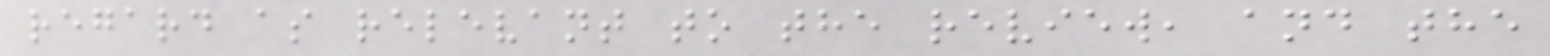regard as relevant to the review, and the
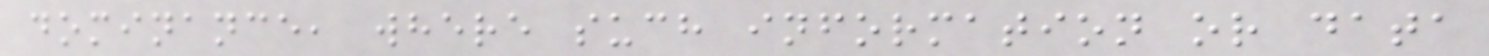dominance, where such information or data
